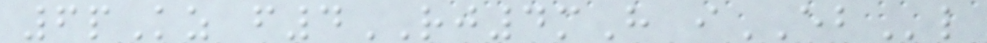6pKz f4RJ4mH iEBl
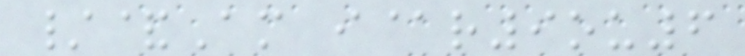/&Am i@r9ou6
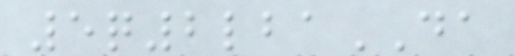5q2lbaDA
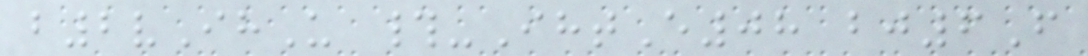b2vIhU #-IhtE08 bj6F
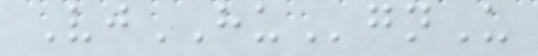VjHUgnU
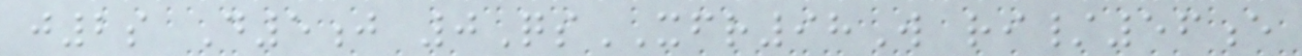j2s D5j 0QsXFR98W ri/56e
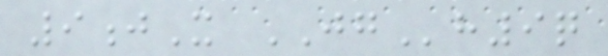9jX JGh9q
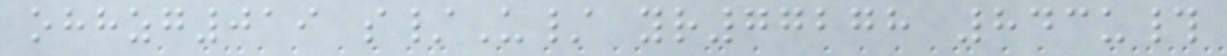ohhzg019 s/U/ yr77278 843u#
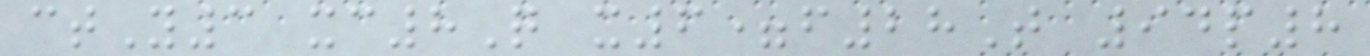ctY3 xc8Q x6=f28T 94p8
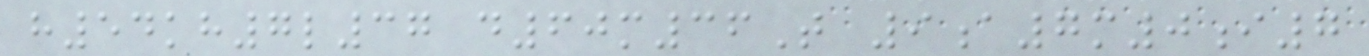h54kh7l37 d60m36T 9a7m0i7
